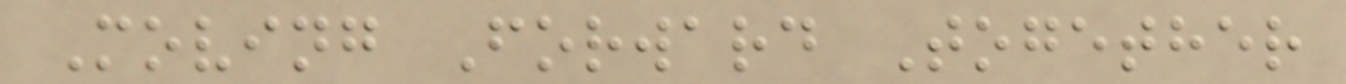Moving Forward Together
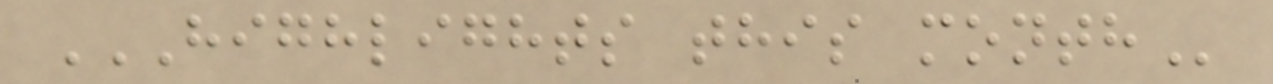HIGHLIGHTS THIS MONTH
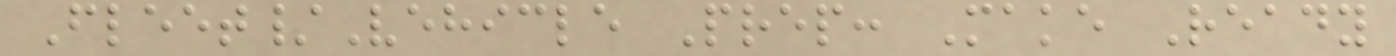Fleet/Vehicle Prep: Make Ready
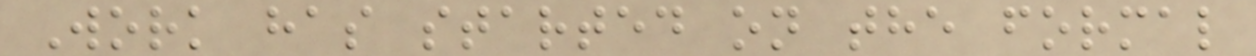Work has started on the formal
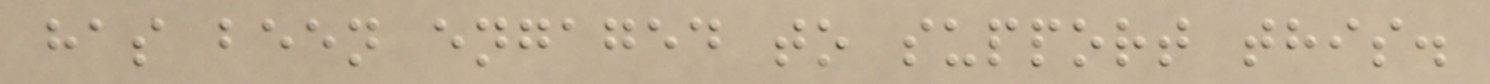has been engaged to support this.
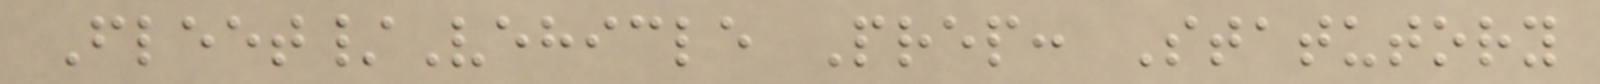Fleet/Vehicle Prep: Statutory
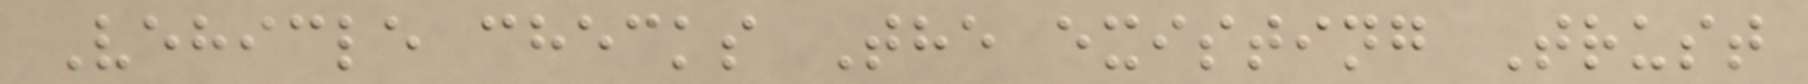Vehicle checks The existing Trust
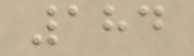184
